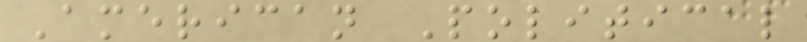American Political
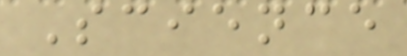Science
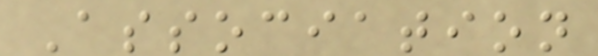Association
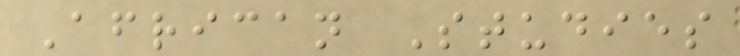African Studies
